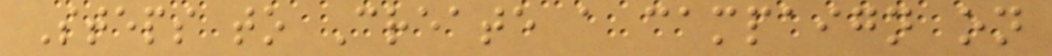Steps to Create a campaign on
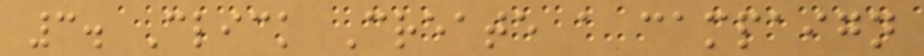3. Click Create a campaign
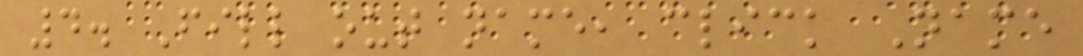4. Fill out name, click Name
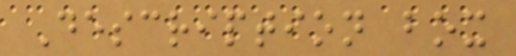Description box
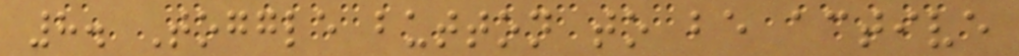8. Toggle button to be active
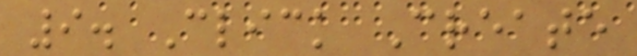9. Click Create
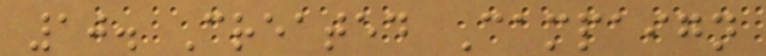10. Created Campaign
